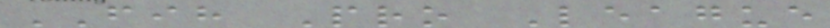FIH Pro League
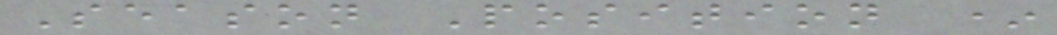Season Position *
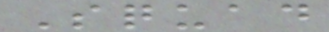Squad
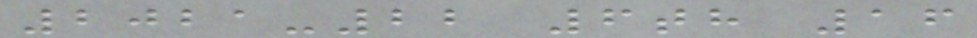2021-22 6th 16
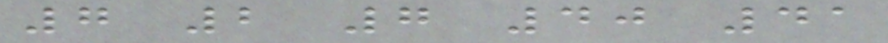7 2 7 40 41
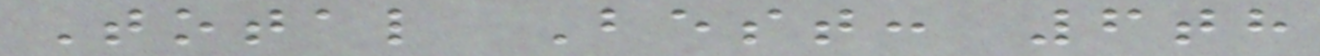Total Best: 6th
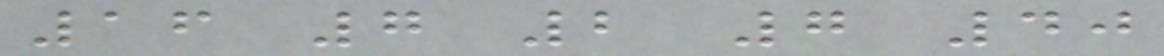16 7 2 7 40
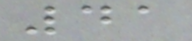41
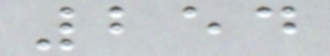254
